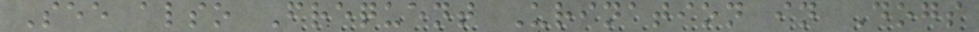See also Frequent Urination in Dogs
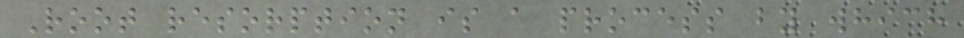Root resorption is a process by which
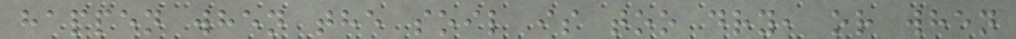happen when the soil is too dry, or when
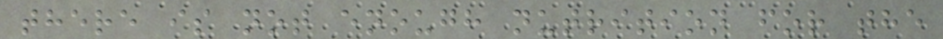there is not enough nutrition for the
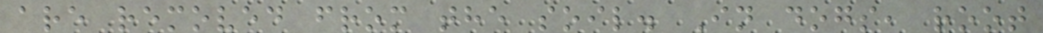are removed from the soil. In dogs, root
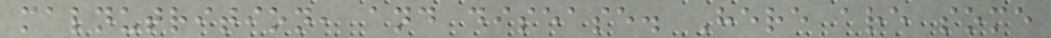malnutrition, and disease. Here are some
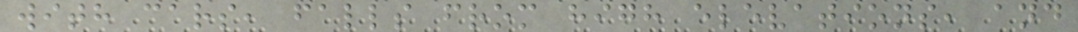with cars, falls from high elevations, and
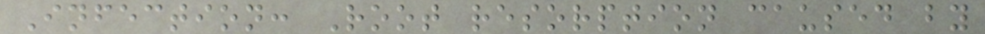Infection: Root resorption caused by
